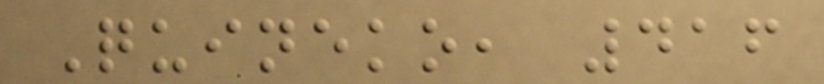Quineko, 416
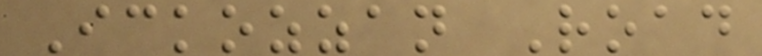Ickozzan Road
